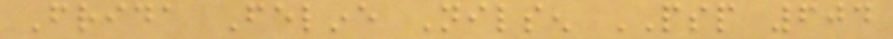Frida Feline Nilsen PSP 604
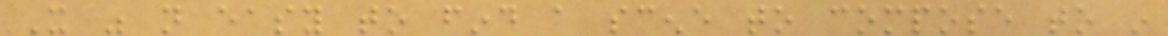It was not easy to find a scene to compose to in
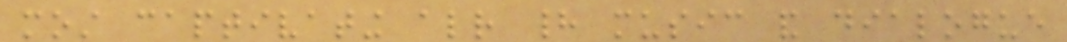most captivating already had music and dialogue
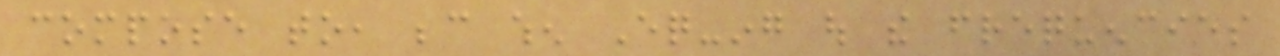compose to, because when Eq-ing out the frequencies
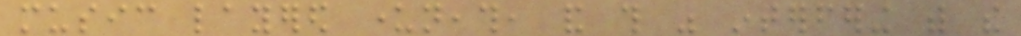music layered underneath, and this was interfering with the
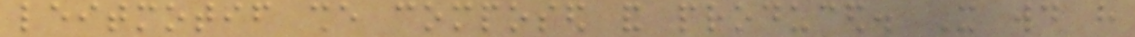leitmotif she composed and produced. It would have
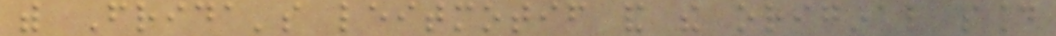with Frida's leitmotif and the original sound
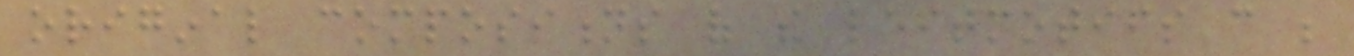original compositions of the leitmotifs can be
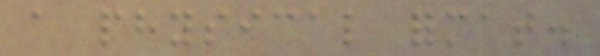a physical format.
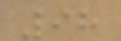98
